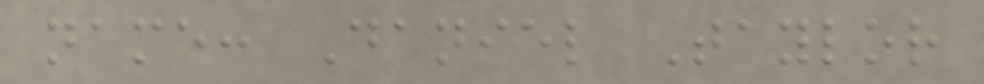name: Daniel Taylor
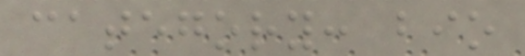category: bio
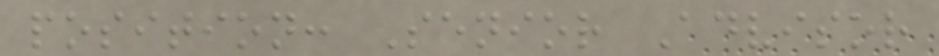position: Senior Advisor
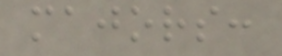majors:
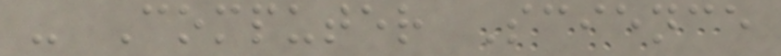- Computer Science
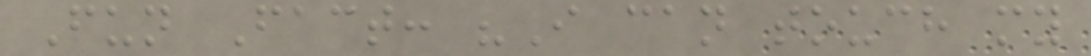Fun Fact: "I can touch my
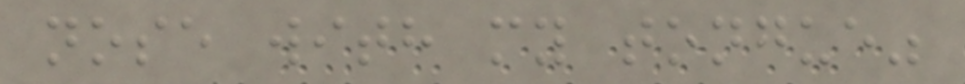nose with my tongue"
